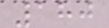180
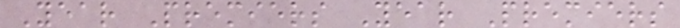Year Premiers Year Premiers
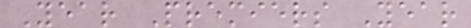Year Premiers Year
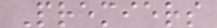Premiers
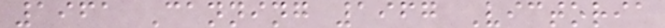1961 Canning 1967 Victoria
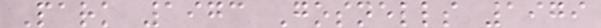Park 1973 Gosnells 1979
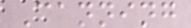Canning
